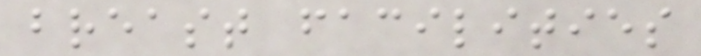breast facilities
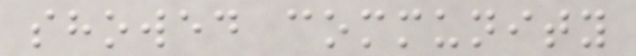showed community
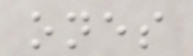ones
